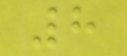8
